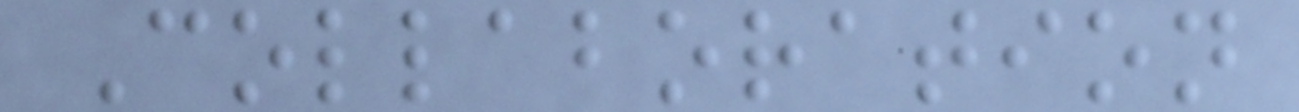Collaboration
